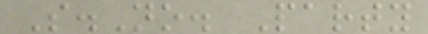S.No. Party
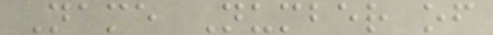Name Number of
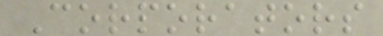Corporators
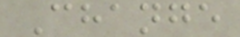Change
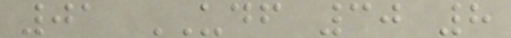01 UDF 30 8
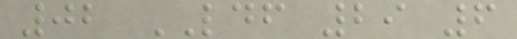02 LDF 29 6
